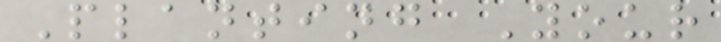Planting Your
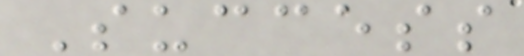Success
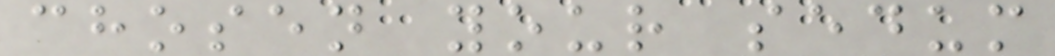chosen your sedum
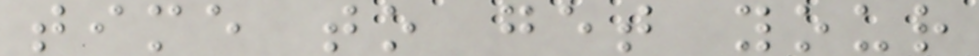time to get your
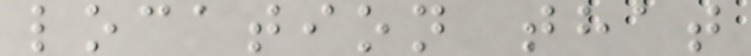location that
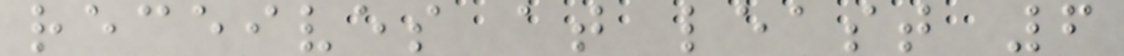receives at least 6
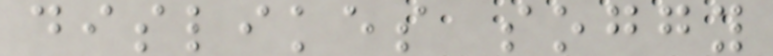dislikes soggy
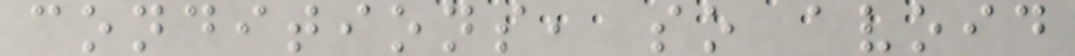conditions, so avoid
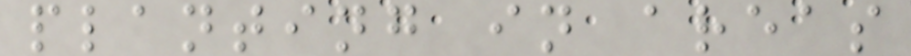planting in areas
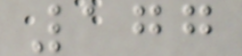177
